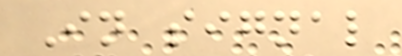In signal
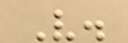V.
